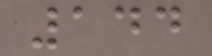144
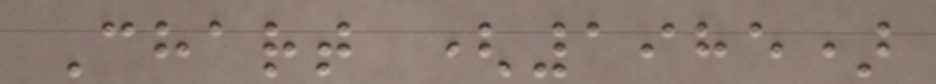Chart (1985)
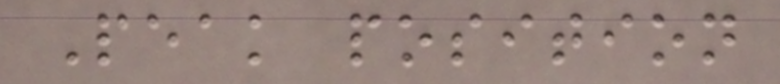Peak position
